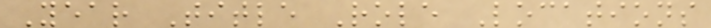Year Title Role Locations
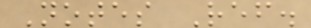Notes Ref.
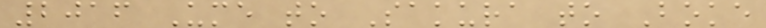2016 Ume to Sakura to Boke
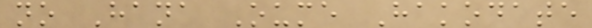no Hana Oume Hakodate
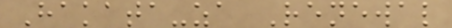Hakata-za Renewal
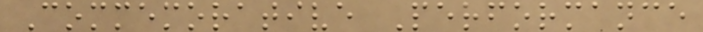Commemorative Performance
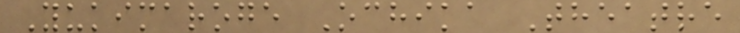Yukimaroge Ochika Theatre
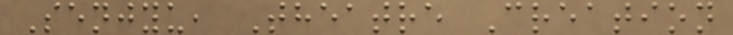Senjyu, Theatre Creation
